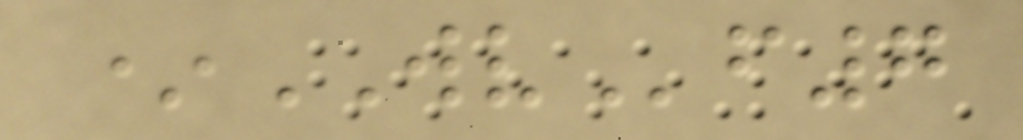*WVf7
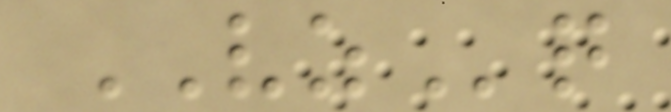VZq
